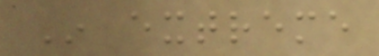In extreme
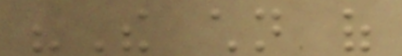"The children of
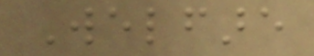Welfare
